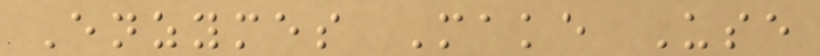Enzymes Make Use
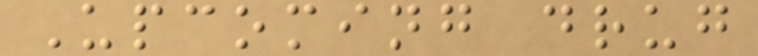Upcoming drug
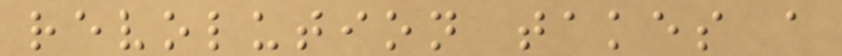revolution takes a
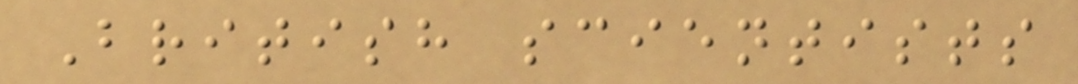British scientists
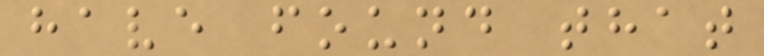have found that
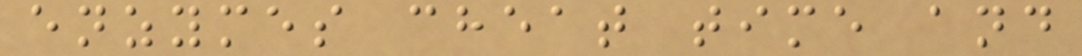enzymes cheat time and
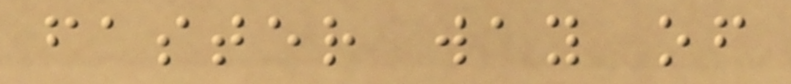faster way of
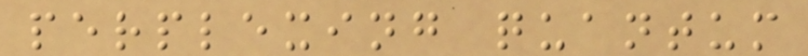perplexing quantum
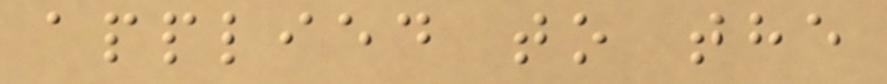applied to the
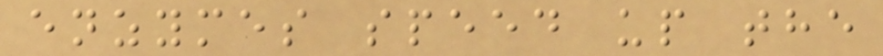enzymes speed up the
